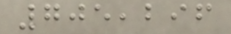705,296
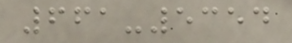661-5354
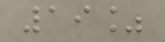19%
